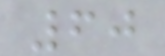60
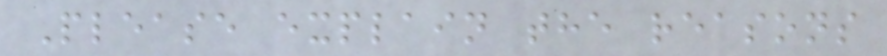Please explain the reasons
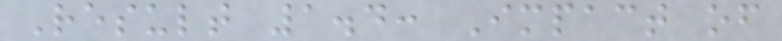Result 1.4: Impact of
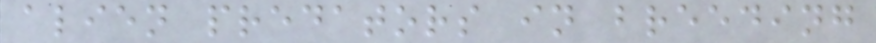alien predators in breeding
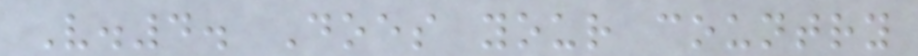V.4. Does your country
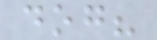dog?
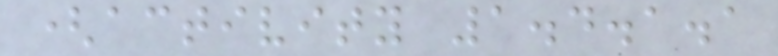(activity 1.4.1.1
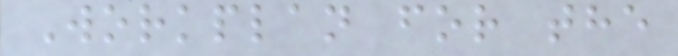Workplan for the
